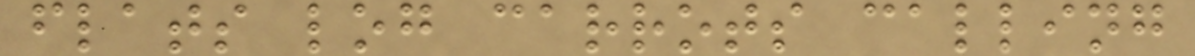flats log carrots calling
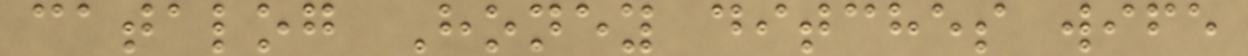catalog Honey ditches wife
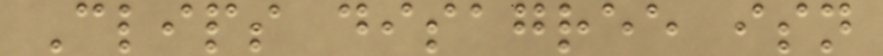Clips disagree isn
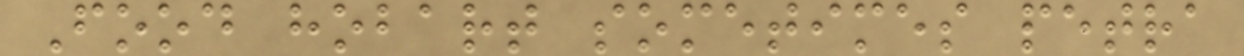Food hobart sometimes petra
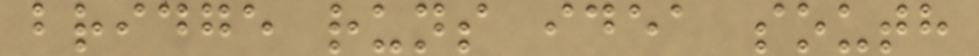bridge runs idea south
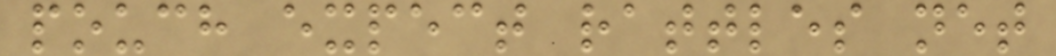pouch expect rattles net
